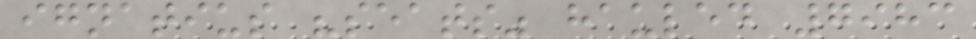ignatius "seats" hauled 7983
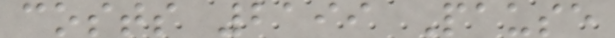costs 2199 Pause
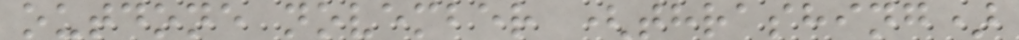outdone november (thrashing)
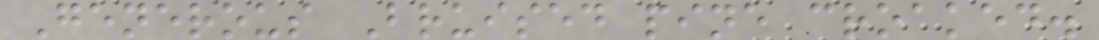Generous Bruised pine croaked.
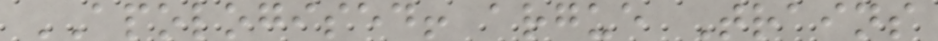APOLOGISED! argue Trains
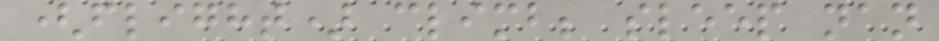(flight) climb; sleep nan
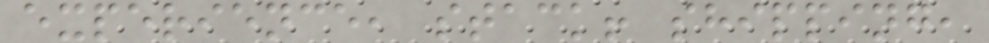experience, stack! shipping,
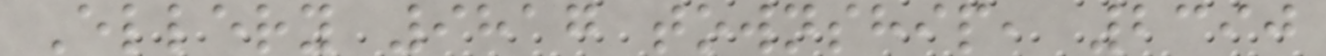Ellery 9817 township, 2390
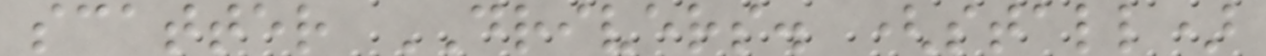scatter DRIVERS. (stall)
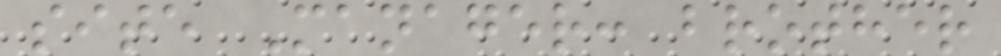site Manager: brother
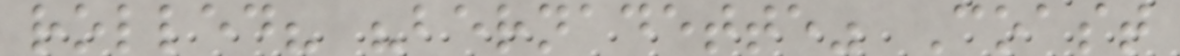rolled? "bernadette" Coast
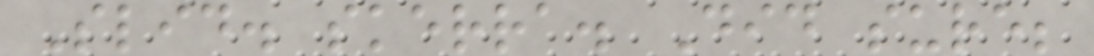Slid. skerra. Did sure;
